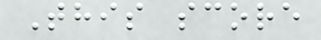This score
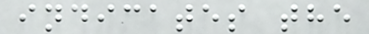indicates the
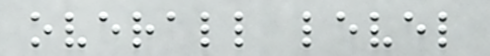overall level
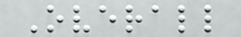Overall
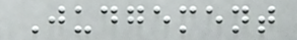Judgement
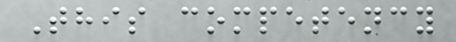This competency
